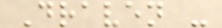Draven -
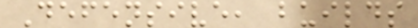Defensive, builds
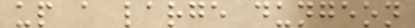up a large dungeon
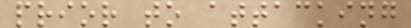prior to attacking
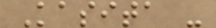Kasita -
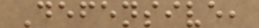Defensive,
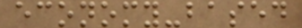economy-based
